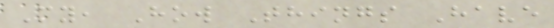My, How Things Have
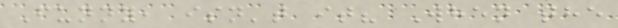Funny, isn't it? When the
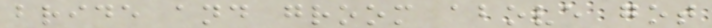bride and groom above got
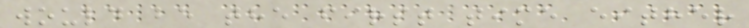would be the first time either
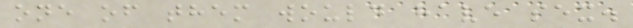one of them would have sex.
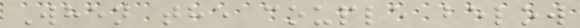When the couple below
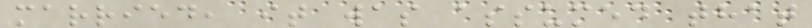married, it was assumed that
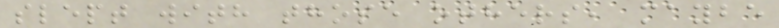slept with those others, maybe
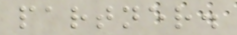partner.
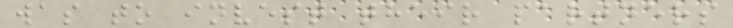was to invest their partners
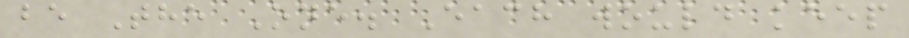be The One. Each would keep
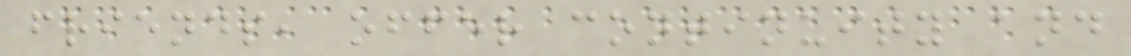friends, offer continuity and
